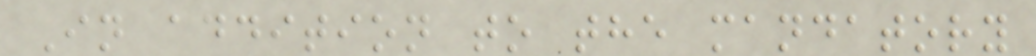In addition to the mandatory
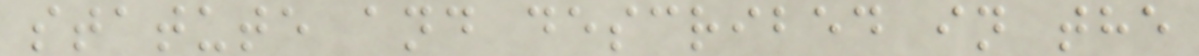statute and described in the
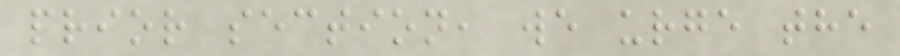prior section, we urge the
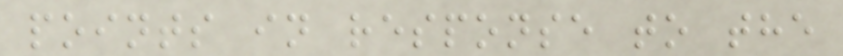points in response to the
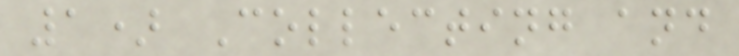1) Collecting and
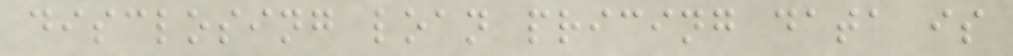disclosing loan pricing data is
